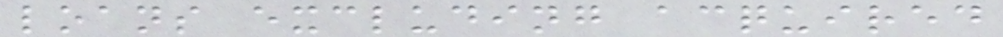loans excluding acquired
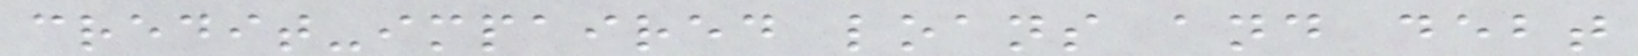credit-impaired loans and debt
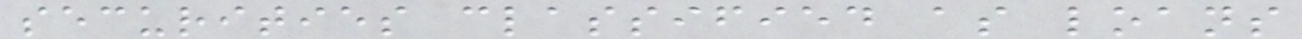securities classified as loans
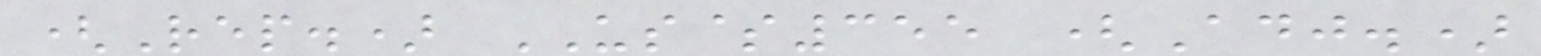(Rep.) US$355 (Adj.)
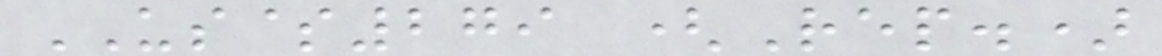US$279 (Rep.)
